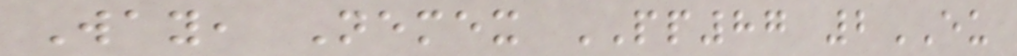Way, Nemex PP87 2EU
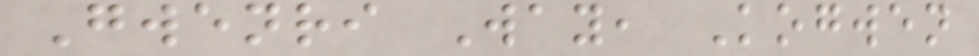Gwenri Way, Kogwen
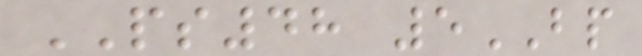PS48 5BP
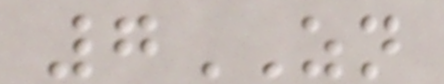7ZN
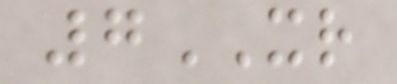7XR
